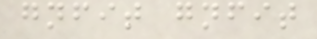gnfit gnfit
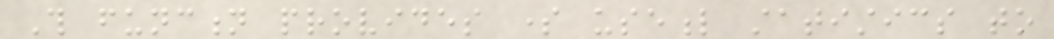This function provides some useful statistics to
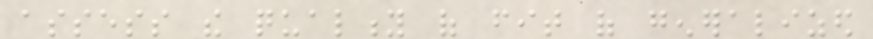assess the quality of fit of generalized
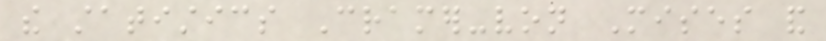the statistics Cramer-von Mises and
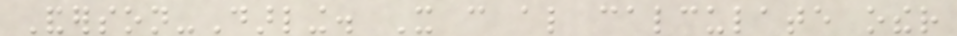Anderson-Darling. It can also calculate other
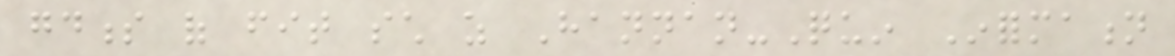goodness of fit such as Hannan-Quin Information
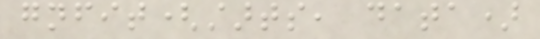gnfit(starts, data)
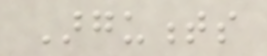Arguments
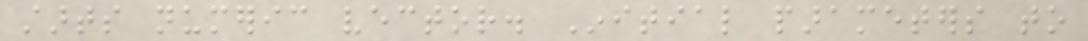starts numeric vector. Initial parameters to
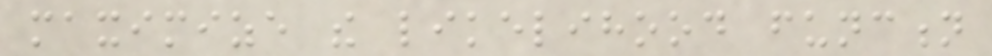maximize the likelihood function
